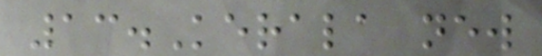13.Kerala new
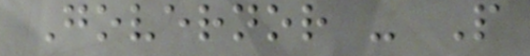Governor - P
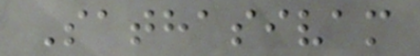Sathasivam
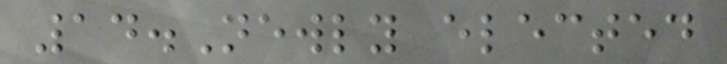14.Newly elected
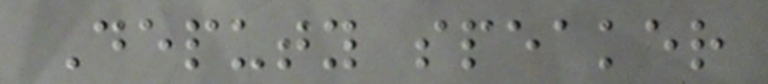Deputy speaker
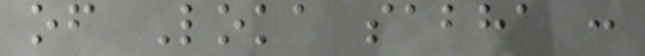of Loka sabha :
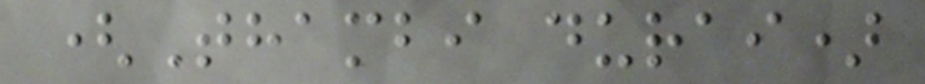(Thambi durai)
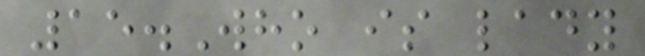15.Who is lady
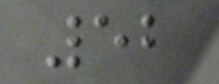52
